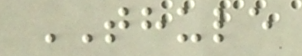THULE
